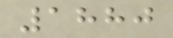1880
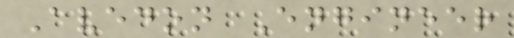Avedon Engineer
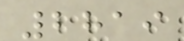2819
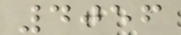4056
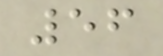56
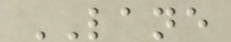LANE
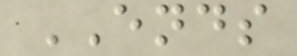ENDS
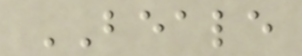BEALE
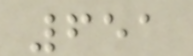651
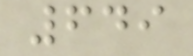649
